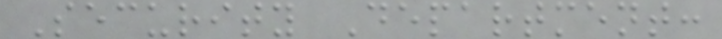Security Department:
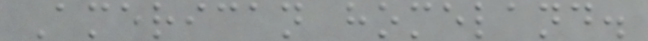American homeland.
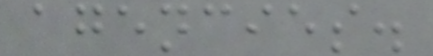agencies.
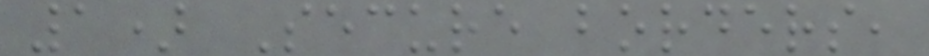1) Secure borders,
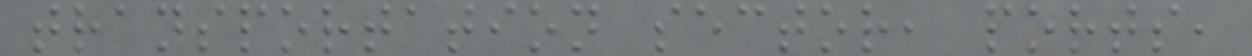transportation sector, ports,
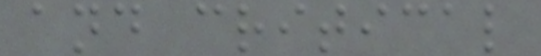and critical
